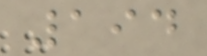194
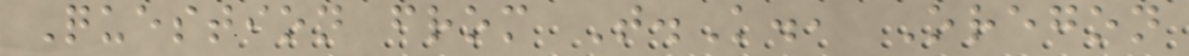Question from T.K., Oregon
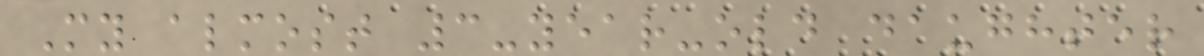My almost 3-year-old daughter
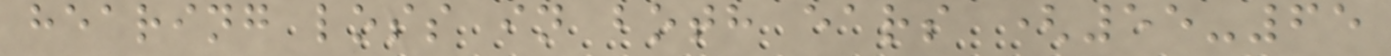hearing loss in both ears (55-65
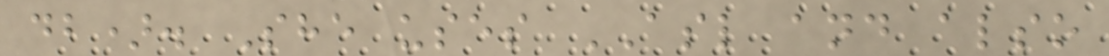db). She uses ASL and also
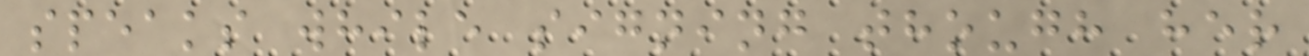speaks while signing though her
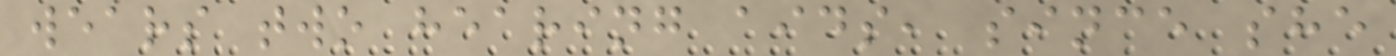wears two hearing aids, since she
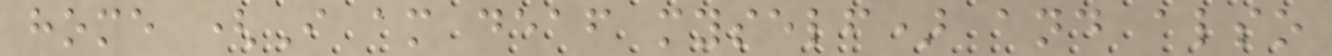home (I am deaf myself) and also
